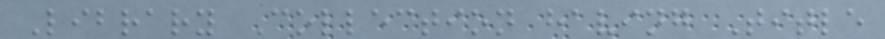Library Collection having Title
